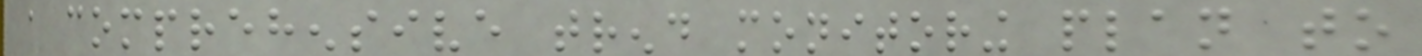a comprehensive trend monitoring plan to
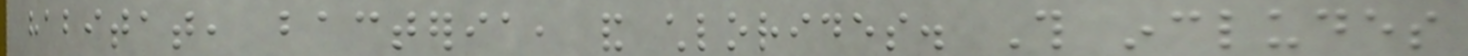habitat, bacteria, and chlorides. This includes
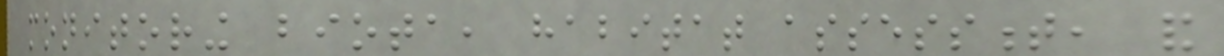monitoring biota, habitat assessment, and
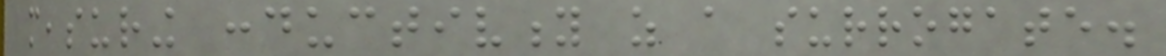measuring conductivity as a surrogate.
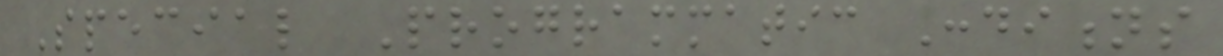Special Programmatic Conditions
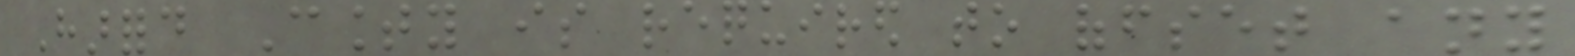Harford County is required to offset any
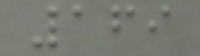169
